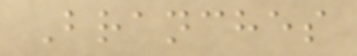Branches
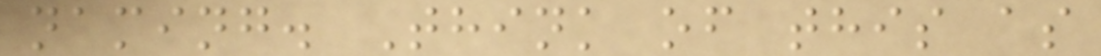naming. Think of this as
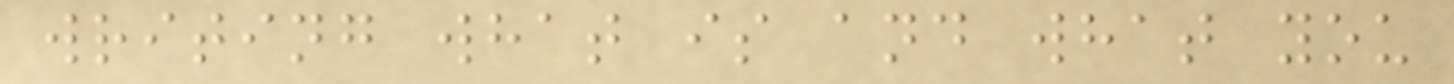writing what is and what you
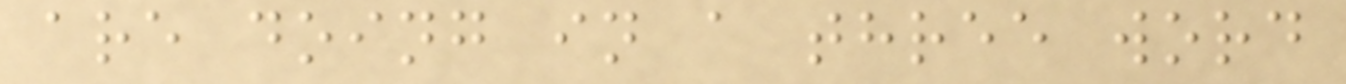are doing in a three word
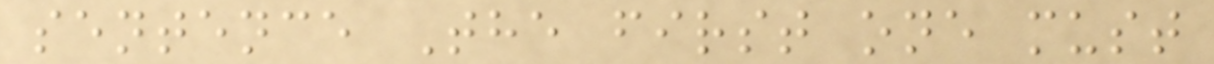sentence The first one must
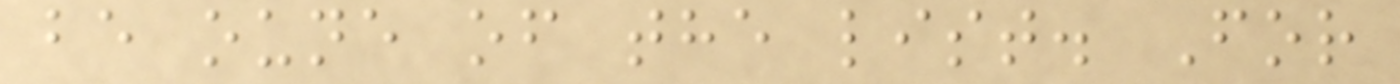be oune of the list. For
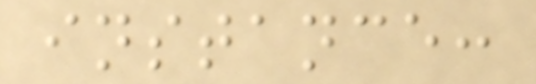instance:
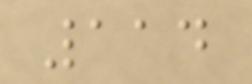114
